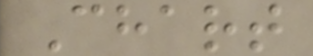Chart
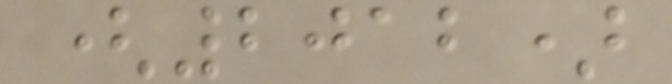(2012)
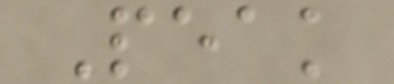Peak
